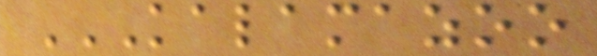KALAMAZOO
